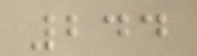244
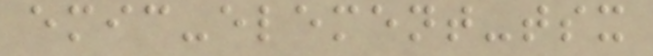emic-element-tsx
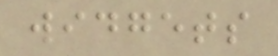widgets
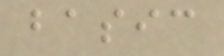basic
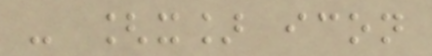- [x] icon
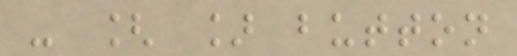- [ ] button
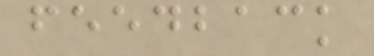feedback
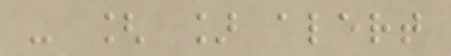- [ ] alert
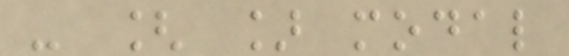- [ ] modal
